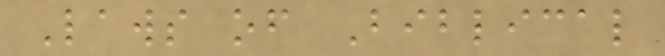Laws of Biblical
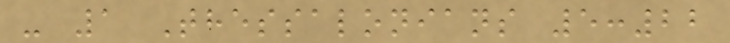- 1 Thessalonians 5:22
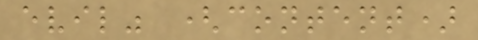evil" (content)
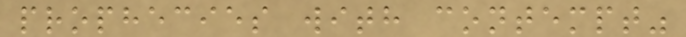prophecies with contempt"
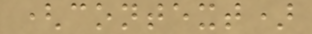(context)
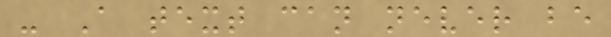- A text can never be
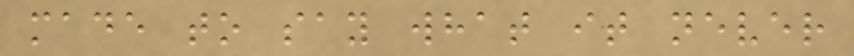made to say what it never
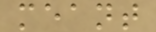meant
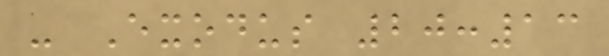- Exodus 20:13
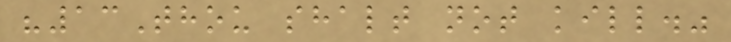"13Thou shalt not kill."
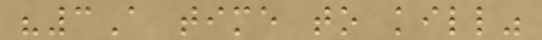"3A time to kill"
